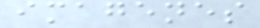imagenes
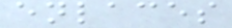enlaces
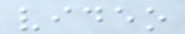video
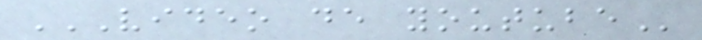VIDEO DE YOUTUBE
